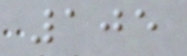105
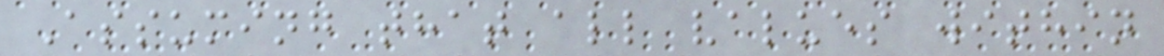Assuming that all values within
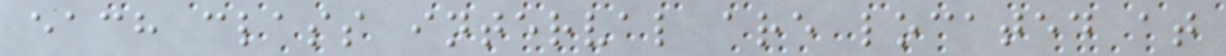each class interval are located at
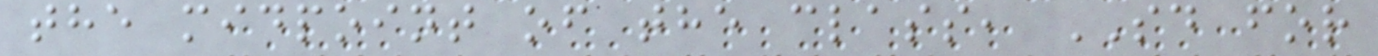the midpoint of the class, SD for
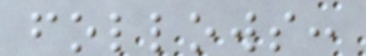follows:
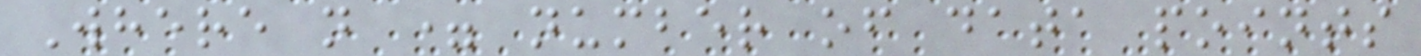Where n = number of data points
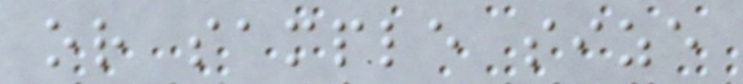or sample size
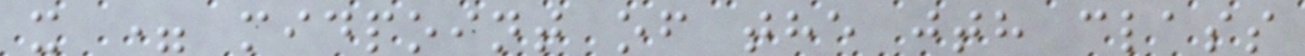x = midpoint of the jth class
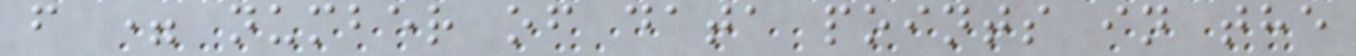f = number of data points in the
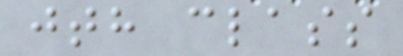jth class
